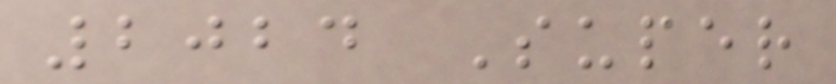2024 Super
